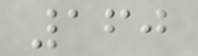160
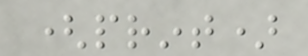(print)
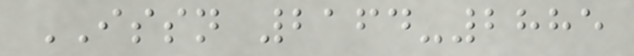ISSN 2164-2885
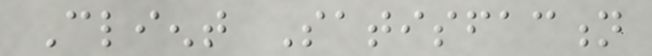Client Satisfaction
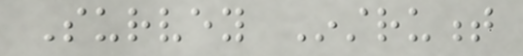Survey Instrument
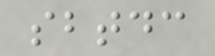sbtdc
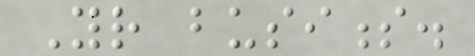Your business.
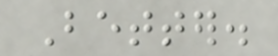Better.
